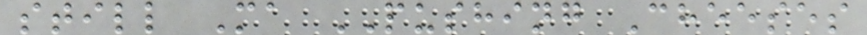still Ma PUSHING Cheeses
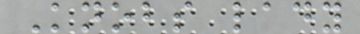Knobs lady
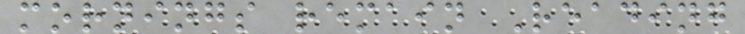mornings remain Reading
